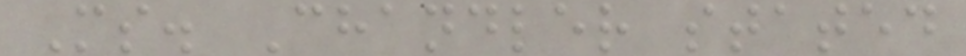Ms. Chandler stated
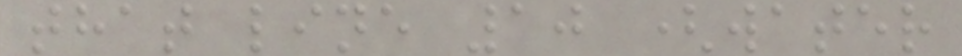that line 10 (water
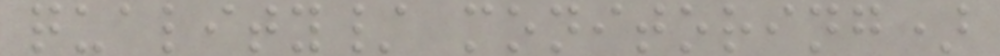quality/ monitoring)
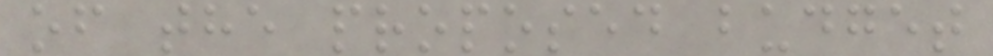of the proposed budget
